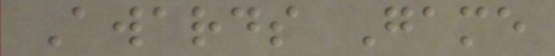Awards Game
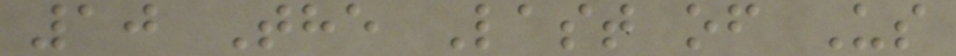10 The Last of Us
